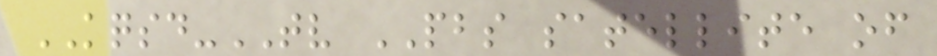KQSD-TV PBS satellite of
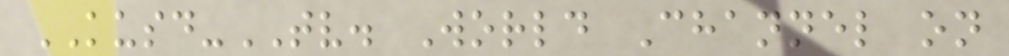KUSD-TV. World Channel on
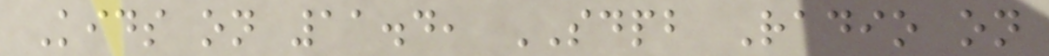Kids on 11.4, SDPB Radio on
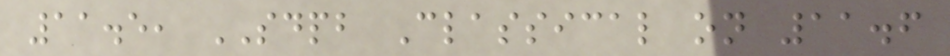11.5, SDPB Classical on 11.6
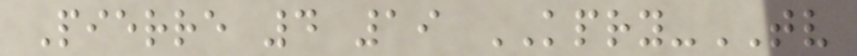Pierre 4 19 KPRY-TV
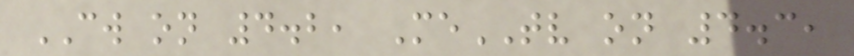CW on 4.2, MeTV on 4.3,
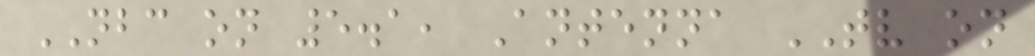NBC on 5.1, Antenna TV on
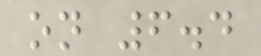on 6.4
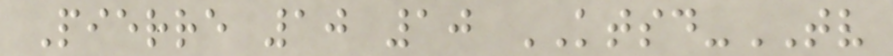Pierre 10 10 KTSD-TV
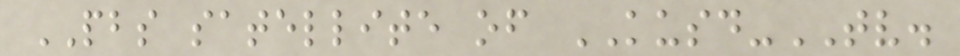PBS satellite of KUSD-TV.
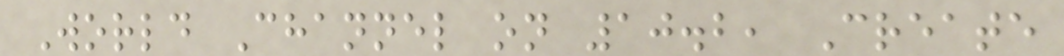World Channel on 10.2, Create
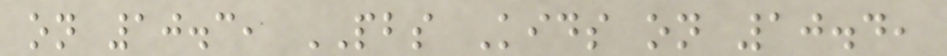on 10.3, PBS Kids on 10.4,
